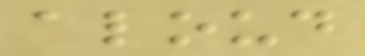aloud
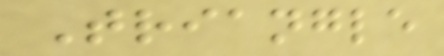Triangle
